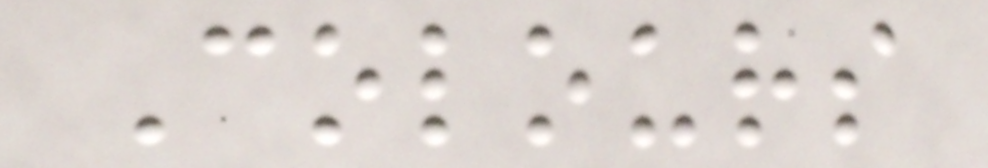Colours
